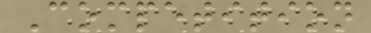Competition
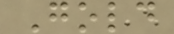Gold
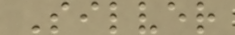Silver
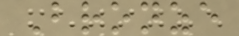Bronze
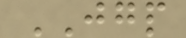JGP
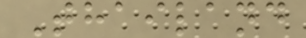Thailand
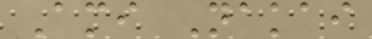Ami Nakai
